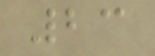23
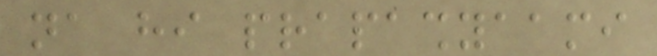na hi prapashyaami
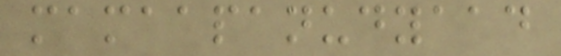mamaapanudyaad
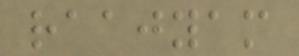raajyam
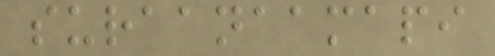suraanaamapi
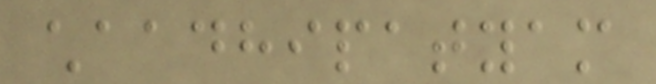chaadhipatyam
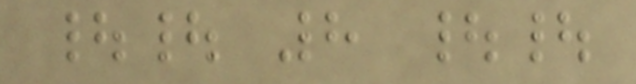|| 8 ||
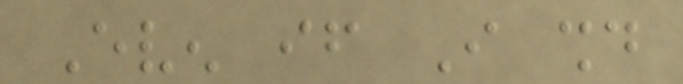Even if I should
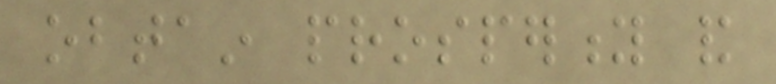obtain prosperity and
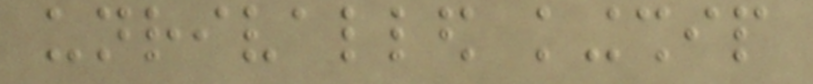unrivalled kingship
